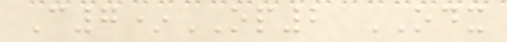C7*OP2 ODX
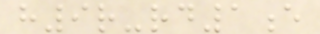h9r-rd1e
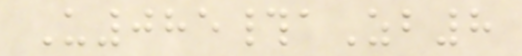U085#aZb8
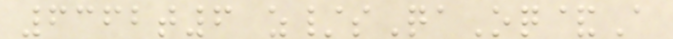6362t6 z/sQaOq&A
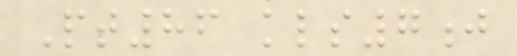Pt86 kls7j
